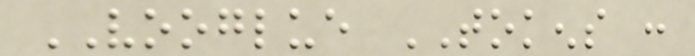VOOGLUE TOKENS :
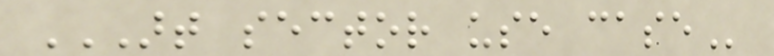ART SECTOR USE CASE
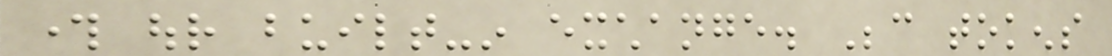through our built-in exchange. Because tokens
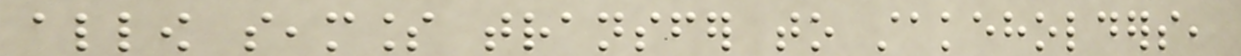allow seamless transfer to stakeholders,
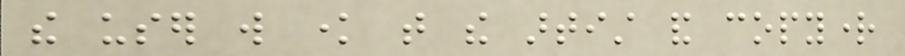the user will know that the artist and copyright
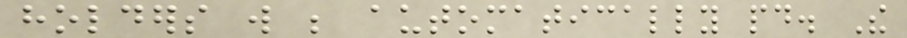holders will be automatically paid. The
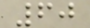60
